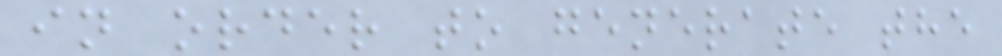in order to generate the
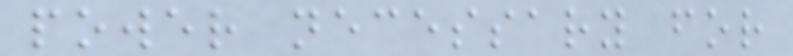power necessary for
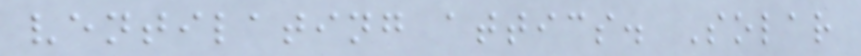ventilating attics. Solar
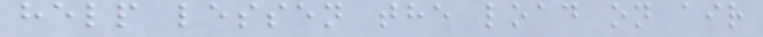help lessen the load on air
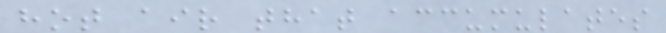hot air that accumulates
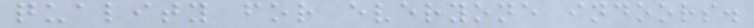quality for everyone indoors.
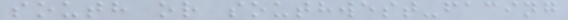south or southwest-facing
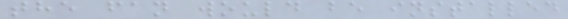the fan would be installed
